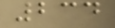234
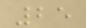25
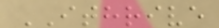ITHRIVE
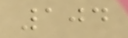104
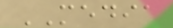MEDIA
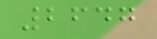2647
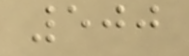500
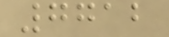7712
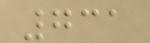731
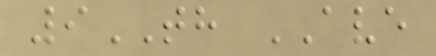9TH AVE
